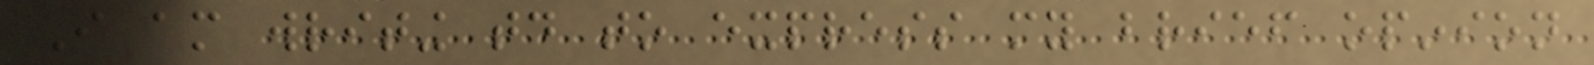I am writing today to express my brief opinion
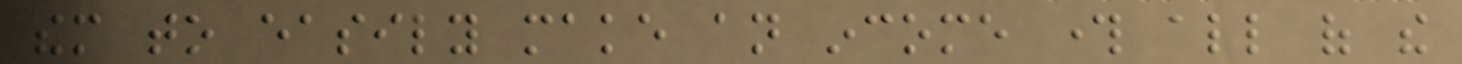them to easily make an income through all of the
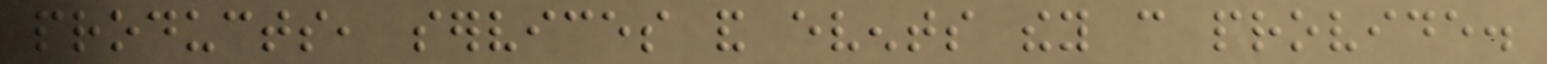products, services and events they can provide.
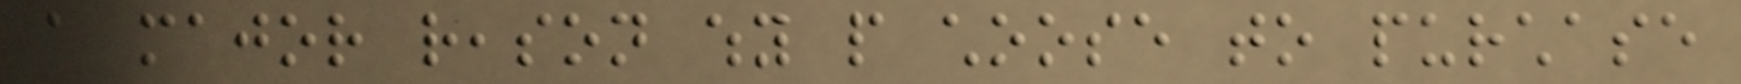a major reason why people choose to purchase
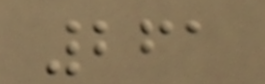261
